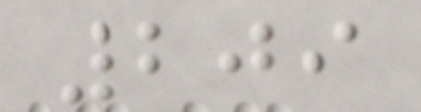209
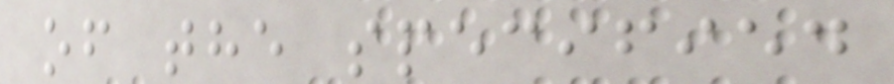of the specified
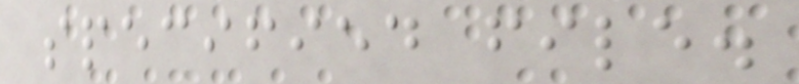specified file.
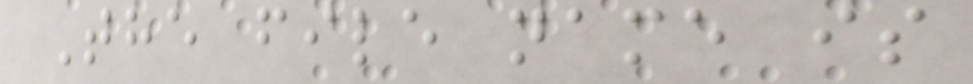The file name is
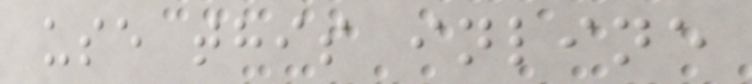use this inline
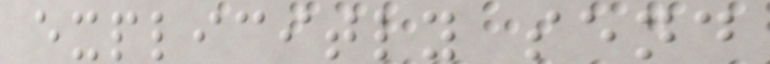explicitly send
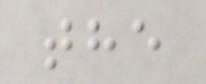the
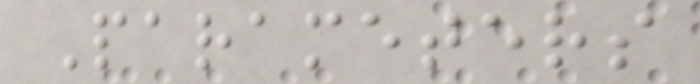Parameters
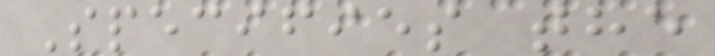Specifies the
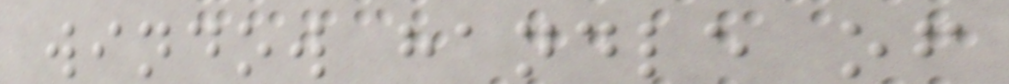window handle of
